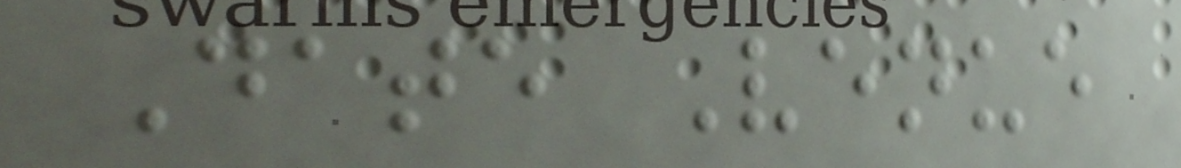Date Venue
